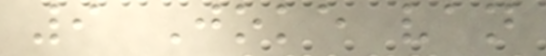9 Joke van
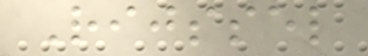Rijssel
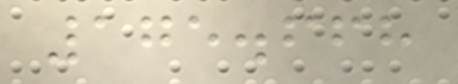175.668
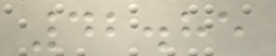42.85
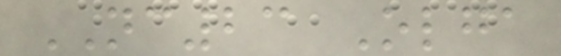NC23 Olga
